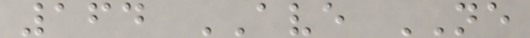164 AVE NE
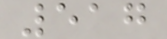517
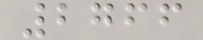2766
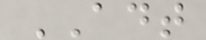ADT
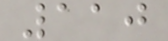110
